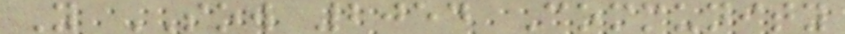Y SOW 2054 Community
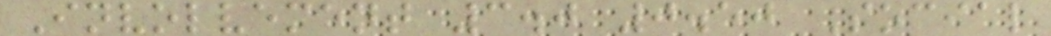Involvement 3.0 0.50 Social
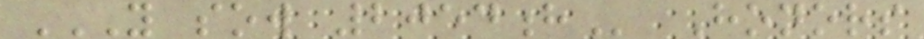Y SOW 2054H Honors
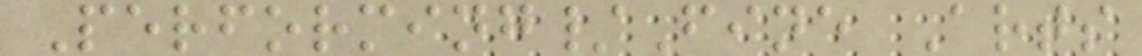Performing/Fine Arts
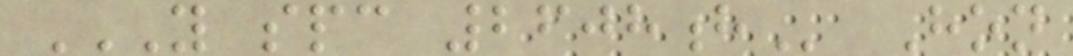Y SPC 2608H Hon
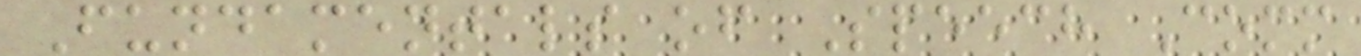Fundamentals of Speech Comm
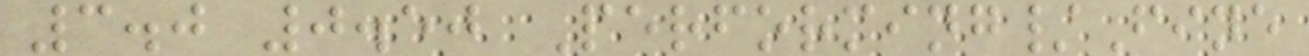3.0 0.50 Performing/Fine
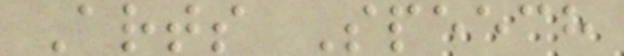Arts Speech
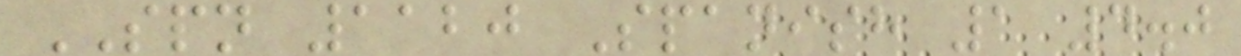SPN 1120 Spanish 1 4.0
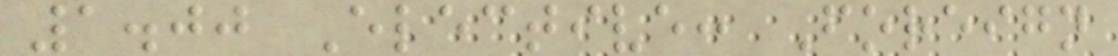1.00 Elective: Foreign
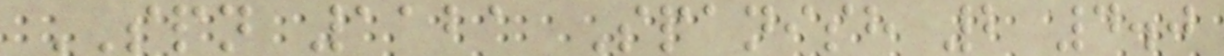SPN 1121 Spanish 2 4.0
